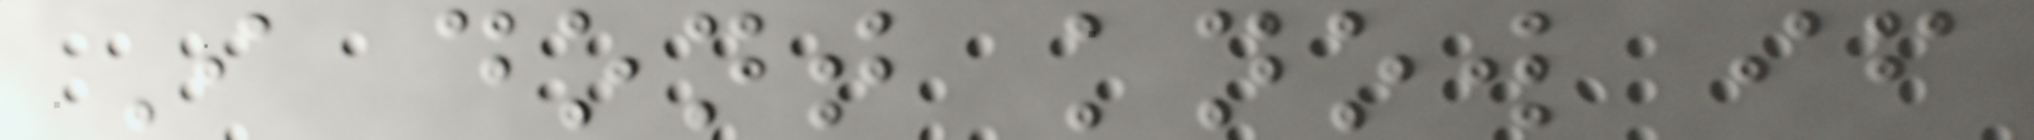I dont know if
